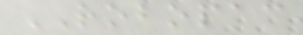ROBOPAC
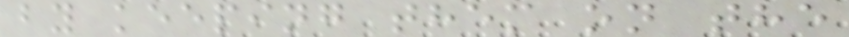by keeping them on the
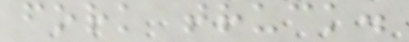fork truck.
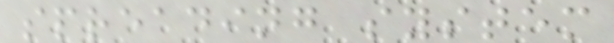spreading system
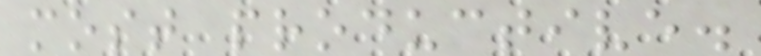most productive.
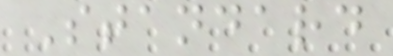Standard
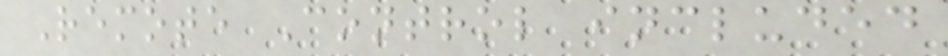Remote Control included
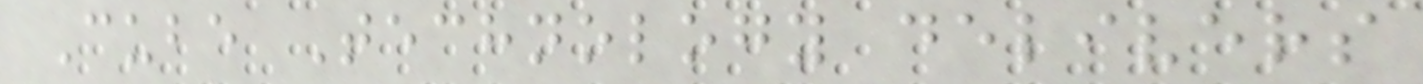Cube Technology delivers
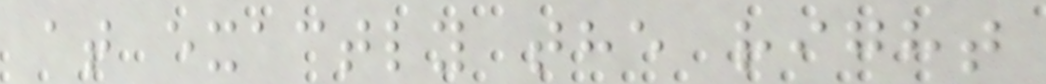at exactly the right
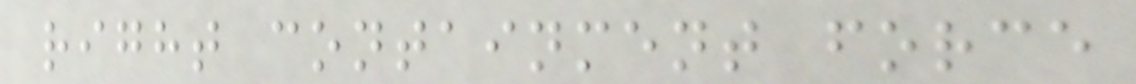right containment force
